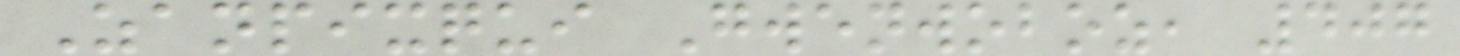Zanpixqui Gwenwoboz, 407
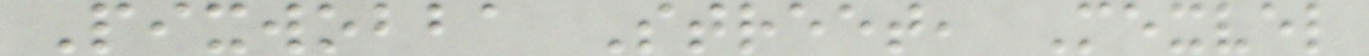Pixwobba Street, Mexvel
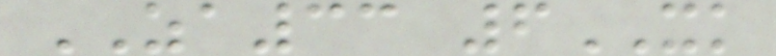ZA33 6XK
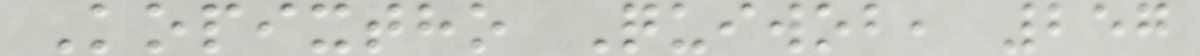Kopixtho Quiwob, 257
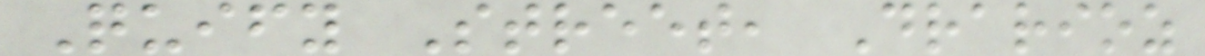Quify Street, Drarioz
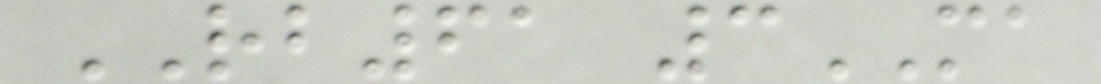RB61 3MA
